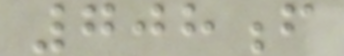708f
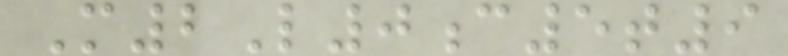M2L0c5t9
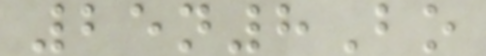25n8Bo
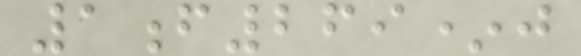1f269*j
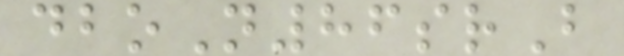dboN86srB
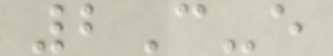2C-e
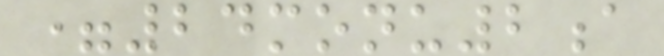=24monu2a
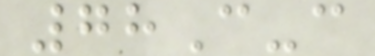78C-c
